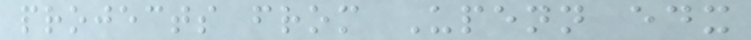projects from Upenn edx
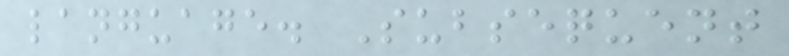language. Subsequent
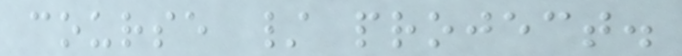course / project.
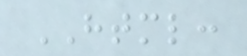HTML:
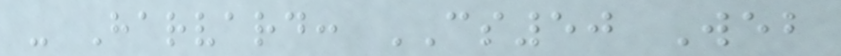- Harvard: CS50 Web
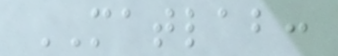MATLAB:
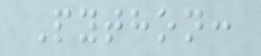Python:
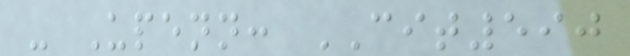- Upenn: CIT590
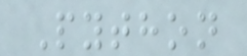Python
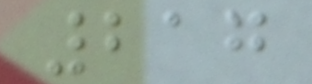217
